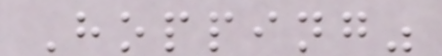Hopping"
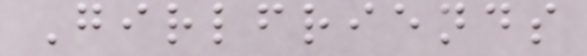Girlfriends
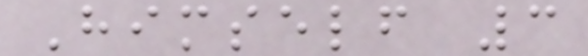Himself 3
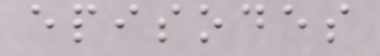episodes
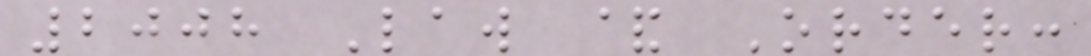2008 Law & Order:
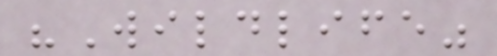"Wildlife"
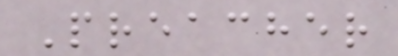Preacher
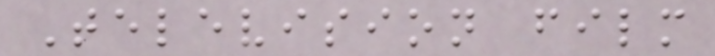Television film
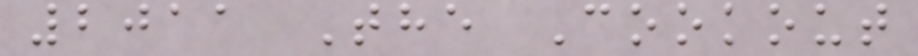2011 The Cookout
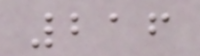216
